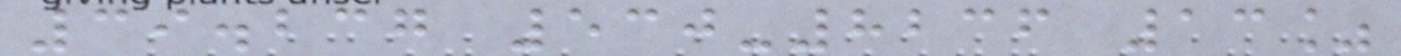39.237 530-8236 13%
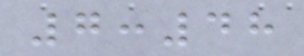7:48
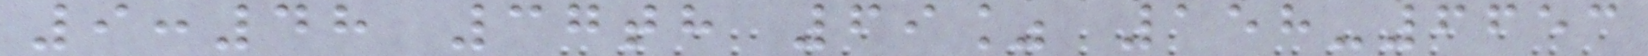9:48 37th 69% 158-6653
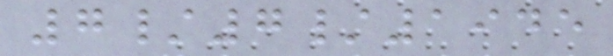7/7/1945
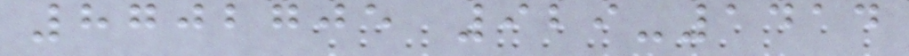8702705 929-1414
